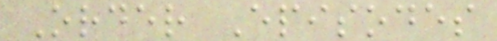Order Episodes
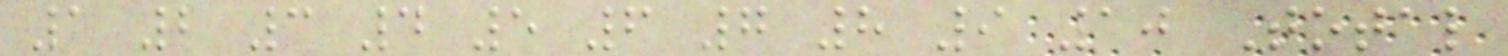1 2 3 4 5 6 7 8 9 10 Total
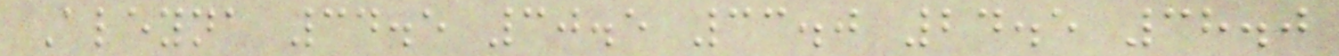Aleyna 34.5 30.5 33.0 24.5 38.0
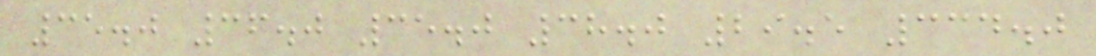35.0 36.0 35.0 38.0 29.5 334.0
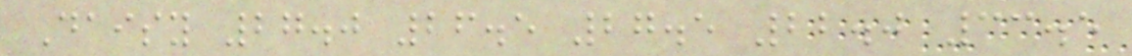Daisy 27.0 26.5 27.5 22.0 33.5
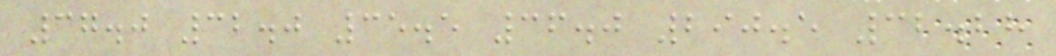37.0 32.0 35.5 36.0 290.5 32.28
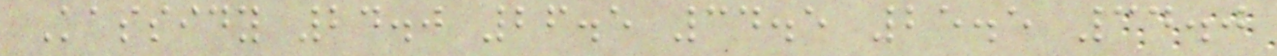Kassidy 24.0 26.5 34.5 25.5 34.0
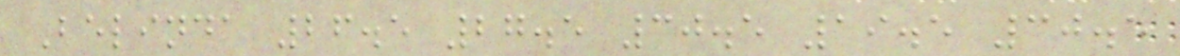Belinda 26.5 27.5 30.5 19.5 30.5
